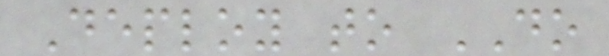Deploy to DO
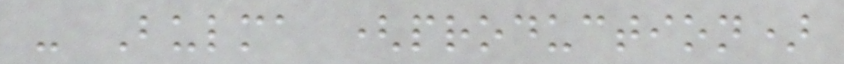- Bulma (production)
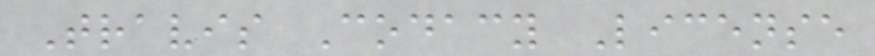Travis Codacy License
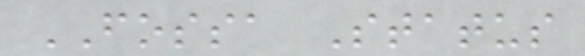FOSSA Status
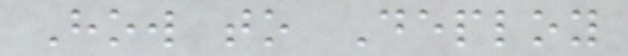How to Deploy
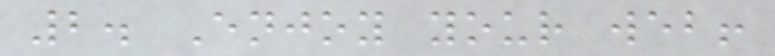2. Enjoy your web!
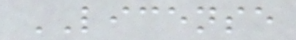LICENSE
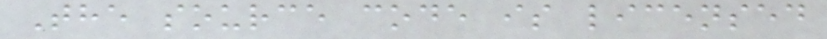The source code is licensed
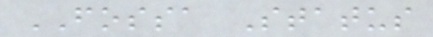FOSSA Status
